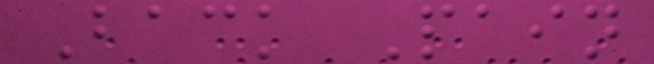Back Pain
